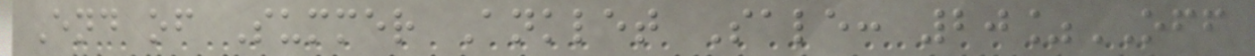End of Summer Anklet Sale: 20%OFF
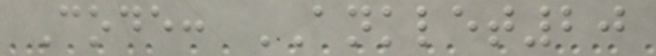Code: ANKLET20
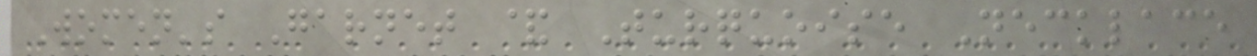Women's Garnet & Turquoise Necklace
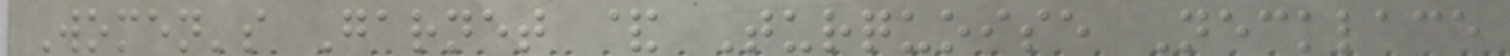Women's Garnet & Turquoise Necklace
